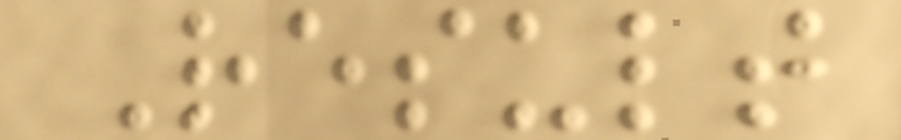Result
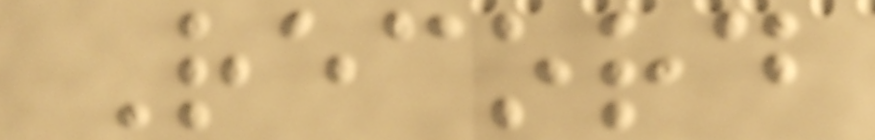Record
